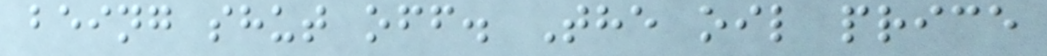being shut off. The oil price
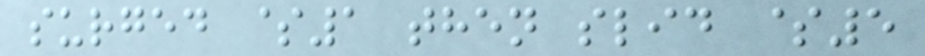surged $1 then slid $5
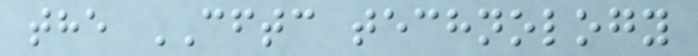the CFTC technology
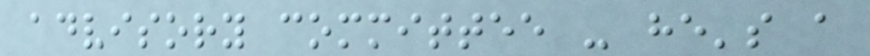advisory committee - he's a
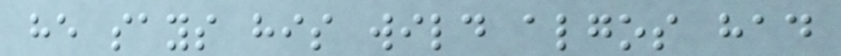he says his wild algos had
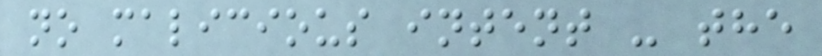no malicious intent - the
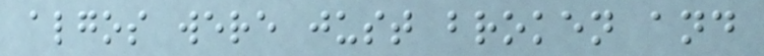algos were just broken and
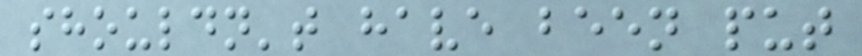shouldn't have been put
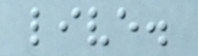live.
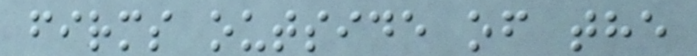firms outside of the
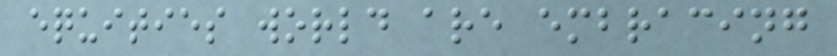equities world are embracing
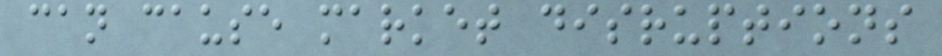can cause market disruptions
